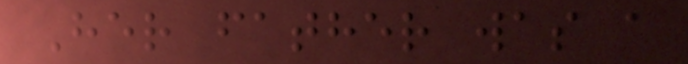Her father was a
